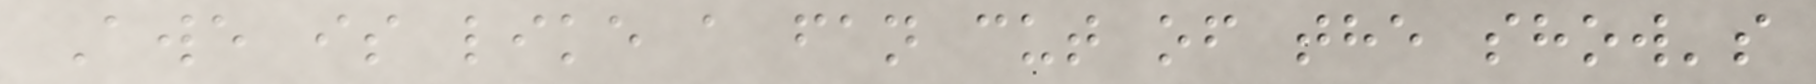Awe is like a fan cut of the show's
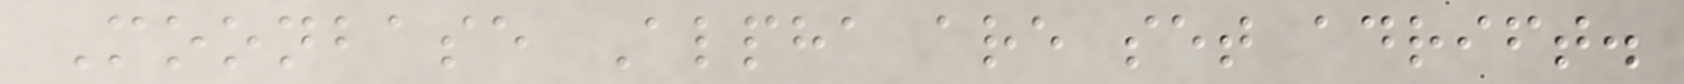Moonbase Alpha are set adrift.
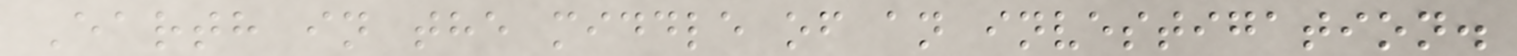Earth in the middle of an investigation.
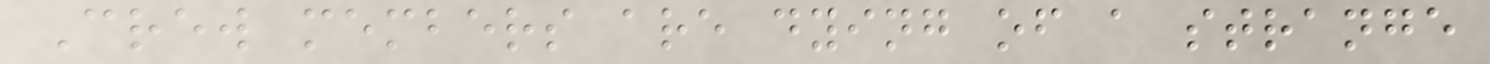Crew members are dying of a strange
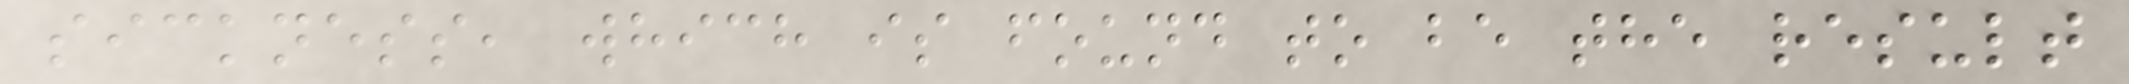sickness, which is found to be the result
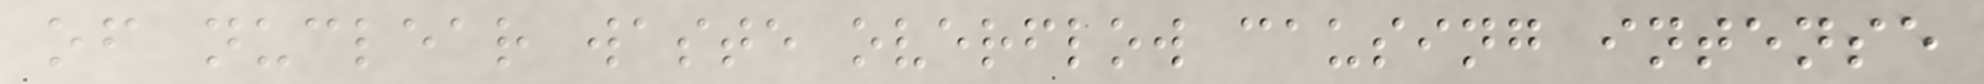of nuclear waste overflow causing intense
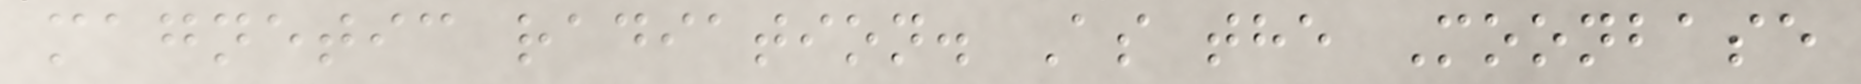magnetic radiation. As the Moonbase
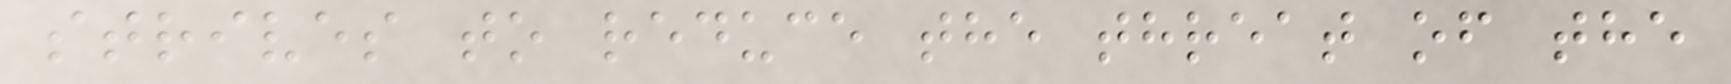strives to reduce the threat of the
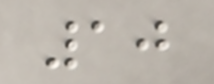10
